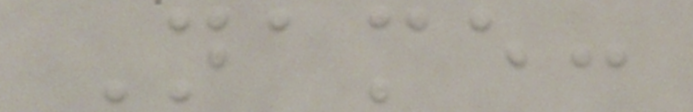Name:
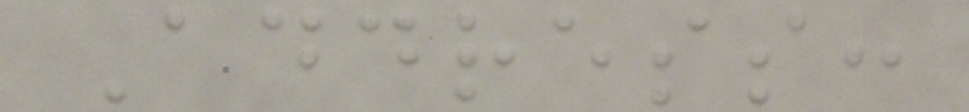Address:
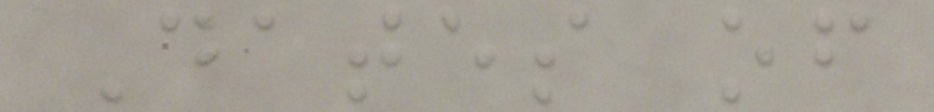Dates of
